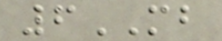6MB
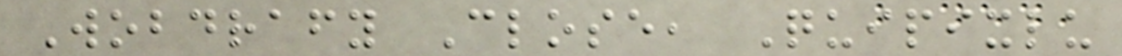Wobdrafy Close, Quipixlu
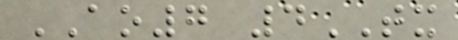AO7 4TX
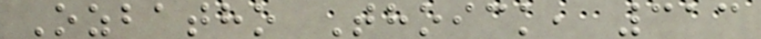Ozbatho Thoick, 313
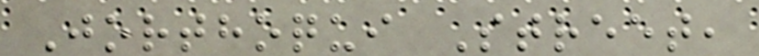Jorthoqui Street,
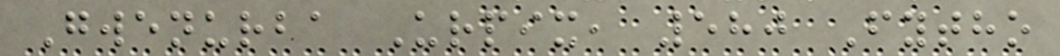Gwenurba Urpix, 580 Fytho
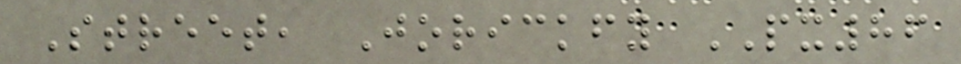Street, Jorickfy PX86
